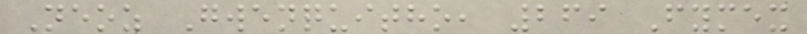Neoz Gwenquitho, 269 Fymex
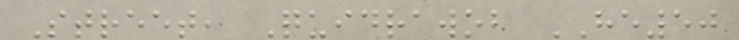Street, Quidrawob HE50
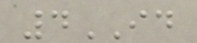4ID
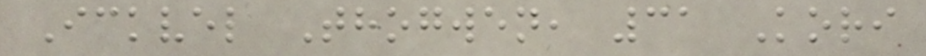Ickvel Thogwen, 31 Kori
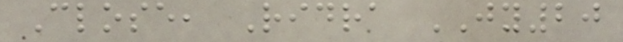Close, Ridra JY20
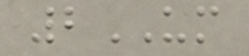2UM
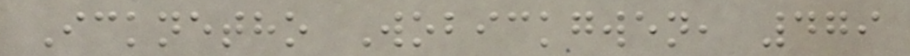Icknetho Wobickgwen, 479
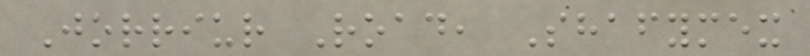Jorriur Road, Shafymex
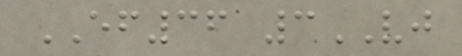EF36 3VJ
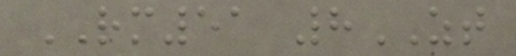RM51 8ZT
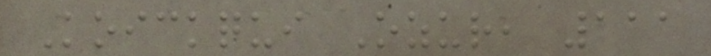Koickqui Ozur, 111
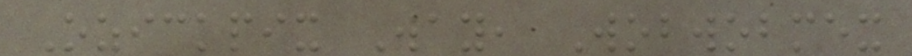Ozickpix Way, Wobwobmex
